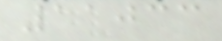11033
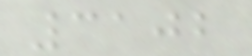3102
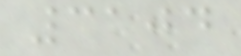3104
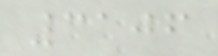3106
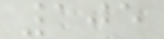105
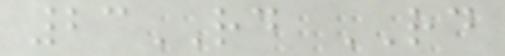23RD RD
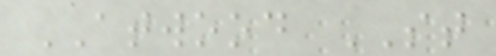ATWOOD ST
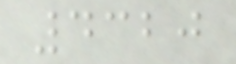4320
